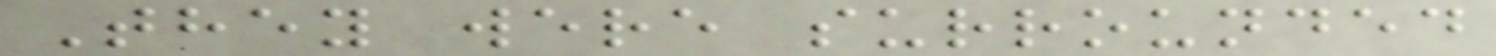They were surrounded
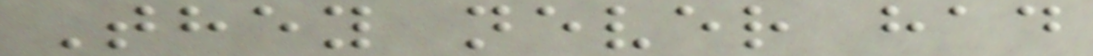They never had
